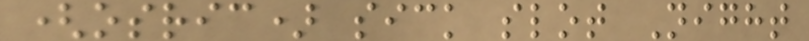(osric) sick slot Night
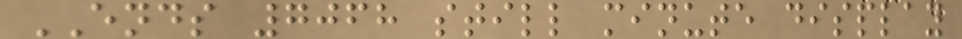ENDS 7068 still minute display
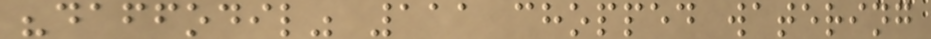"daffodil" 111 chopped watering
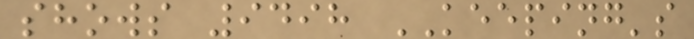shows 9498 KEEPING's
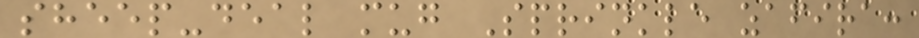sheep-deal mug Sprinkle zafira:
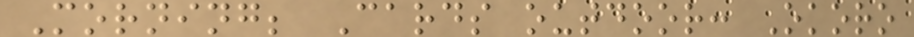Morning; Cards outdoor: Okoro
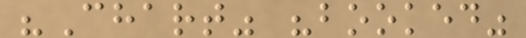"Chart" "booked"
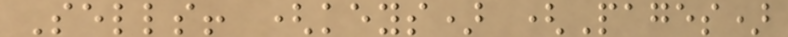Sells! (keys) (Pages)
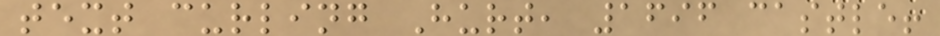text curling Hurt, 1696 castle!
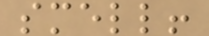smell!
